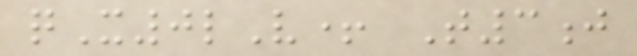qX0lV+ T3j
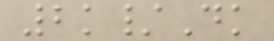2k/Dk
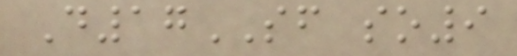D17SF so9
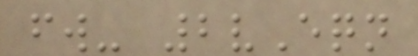fw- 2vEqn
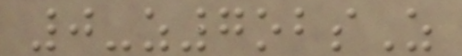0-z7obsZ
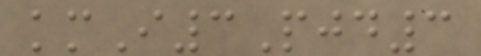kmI3Pjd3
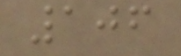106
